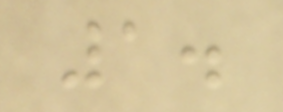1.
